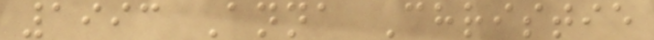1993 Anna Christie
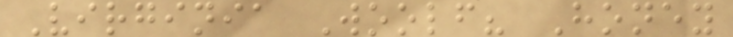Virginia Woolf? Honey
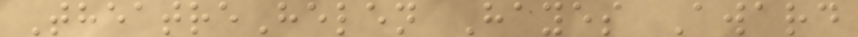TheatreHelen Hayes Award
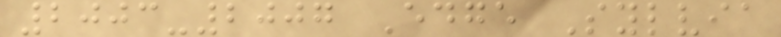2003-2007 Edge Sylvia
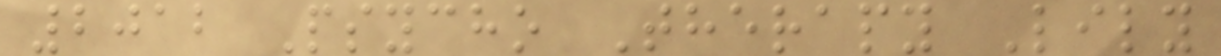2012 Psycho Therapy Lily
